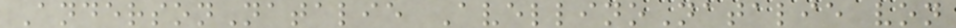AndersonNatalie AvellinoNatalie von
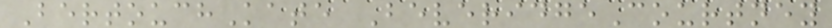BertouchKate BeveridgeCourtney
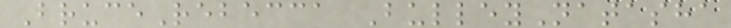BruceRebecca BulleyNatasha
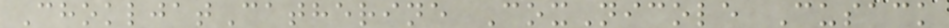ChokljatCatherine CoxNicole Cusack
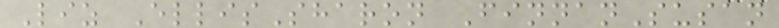Liz EllisSharon FinnanSusan
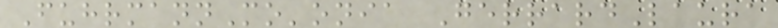FuhrmannMo'onia GerrardLaura
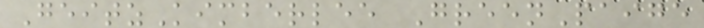GeitzKimberlee GreenPaige
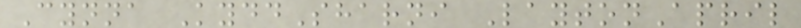Cynna KyddSharni LaytonApril
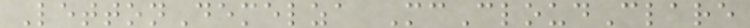LettonDemelza McCloudClare
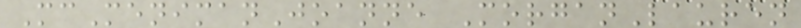McMenimanJoanne MorganLauren
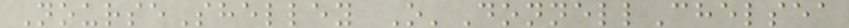NourseShelley O'DonnellChelsea
